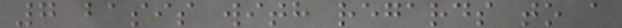7 basis with regards to a
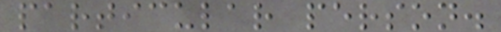particular person.
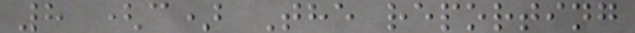8 (c) The reporting
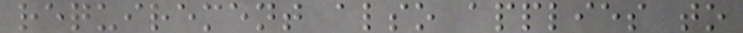requirement also applies to
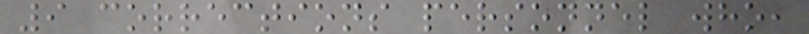9 corrections personnel who,
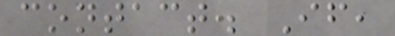contact. If,
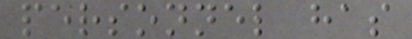personnel has
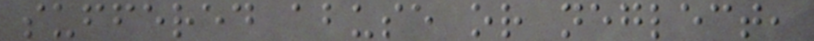suffered abuse or neglect,
